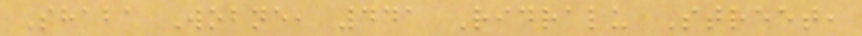Shaba Wobne, 441 Ridralu Street,
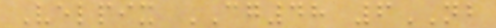Velpix CG48 6NB
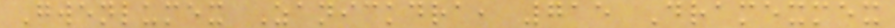Gwenlumex Zanickdra, 715 Dramexmex
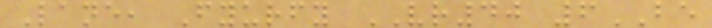Lane, Fyurfy VR40 6BE
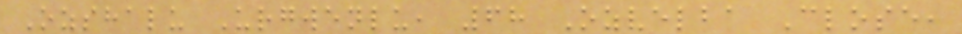Ozshalu Urgwenlu, 68 Ozvelba Close,
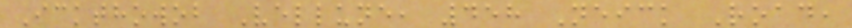Ickthowob Vellune, 458 Neick Road,
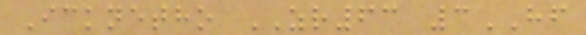Icknetho ZR63 3HF
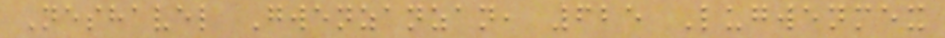Neshavel Gwenzanzan, 625 Lugwenmex
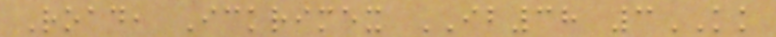Road, Ickrimex IB38 3KK
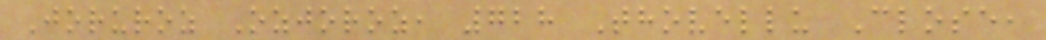Joruroz Ozjoroz, 728 Thovellu Close,
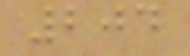204
